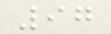97
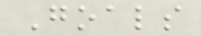Goals
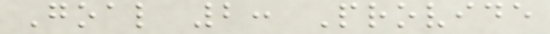Goal 2: Provide
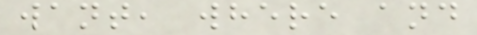want, where and
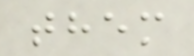them
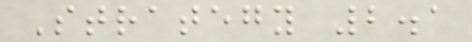Strategy 2.1
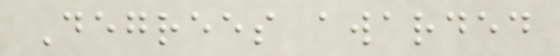Degrees awarded
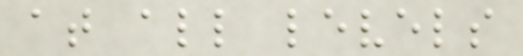at all levels
